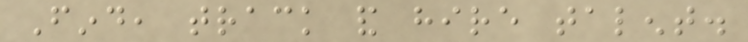Find, track and hire talent.
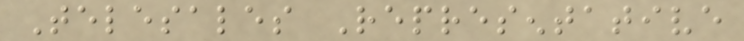Telesales Representative
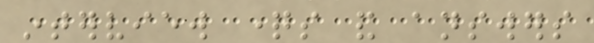interview questions and answers
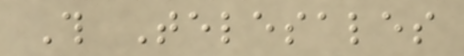This Telesales
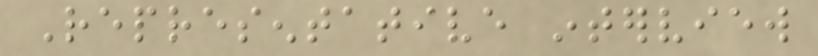Representative interview
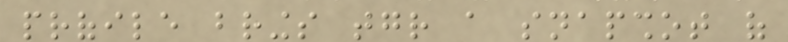profile brings together a snapshot of
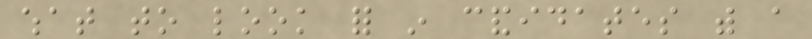what to look for in candidates with a
